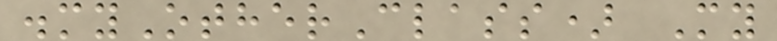.myOtherClass) My
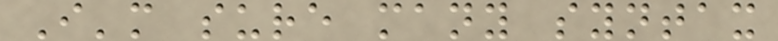I'm sure many syntax
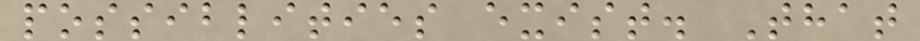possiblities exist. That
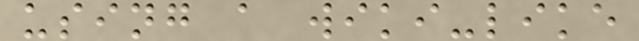using a wiki-like
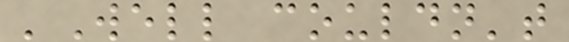'Well couldn't
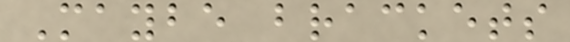Maybe brackets
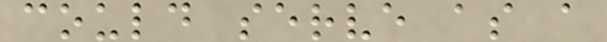could serve as a
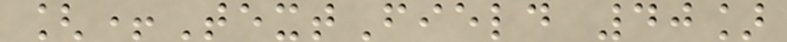[+TextField 40]
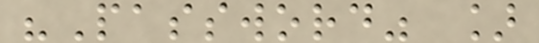"Password" ]
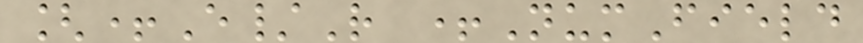[+E/R +NumField
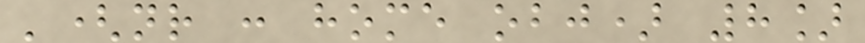'(nr : home obj) 8]
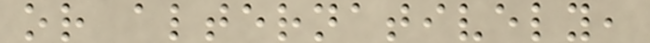or alternatively,
